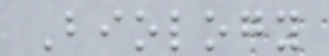Biology
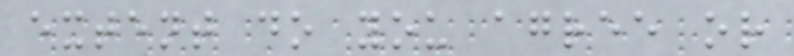extent do you agree or
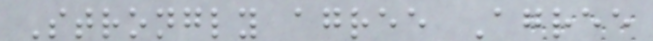Strongly agree Agree
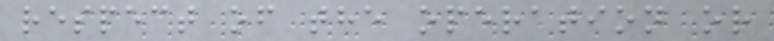respect of the operation or
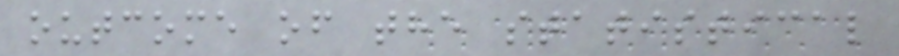outcome of the statistical
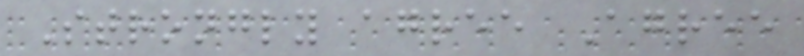Strongly agree Agree
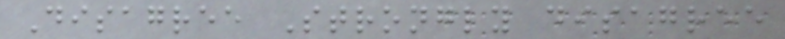Disagree Strongly disagree
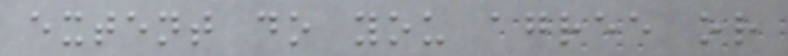extent do you agree or
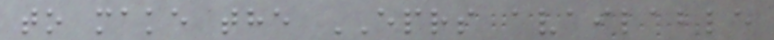to make the EPRS available
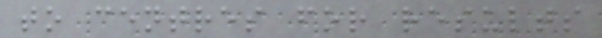to centres for results
